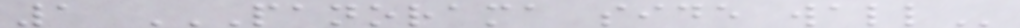1 PANORAMA SIDE WALL
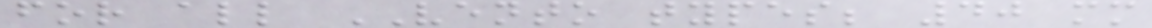for all VENTO types; 40 mm
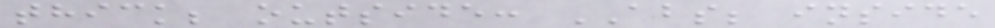thick; outside: ABS; inside
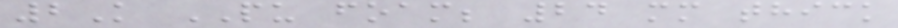2K PU foam; 24 mm thick
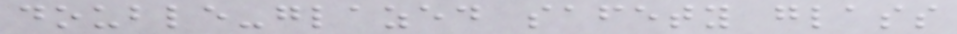double-glazed safety glass
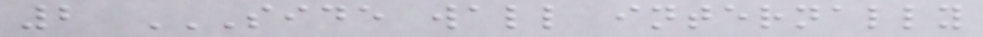2 SIDE WALL INTERNALLY
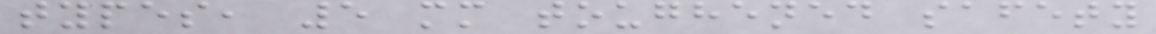types, 5 mm toughened safety
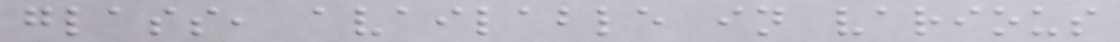glass, available in various
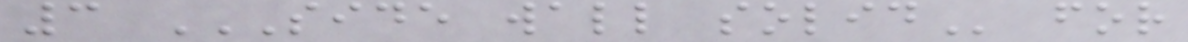3 SIDE WALL SOLID for
